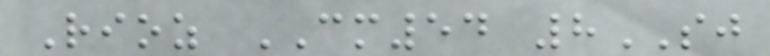Rioz CM54 8SJ
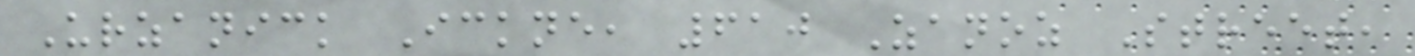Urzanick Ickne, 610 Zanoz Street,
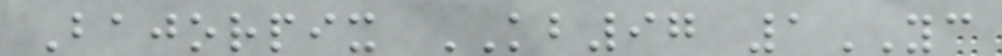Bajorpix KB97 1YC
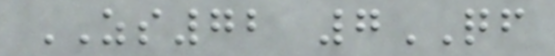ZS72 7QF
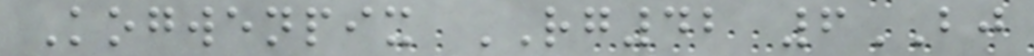Kogwenpix RG42 6BJ
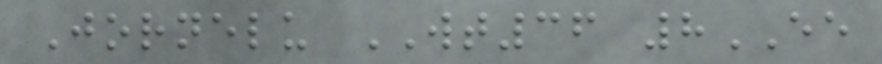Jornelu WT36 8EE
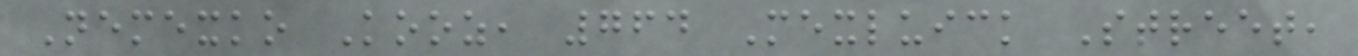Nemexko Kooz, 764 Mexluick Street,
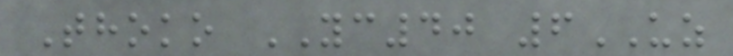Thoko YC40 6UZ
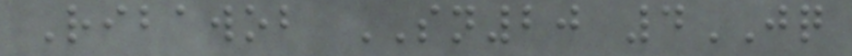Ribawob SN20 4JQ
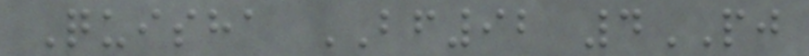Quisha BF92 4PJ
